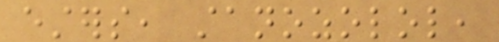esters, stanozolol,
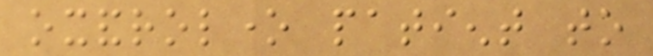oxandrolone patient to
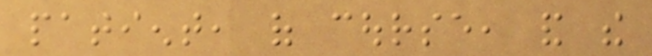patient, of course, and the
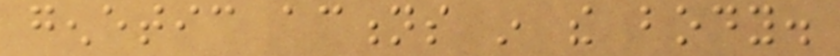genetic actions in the body.
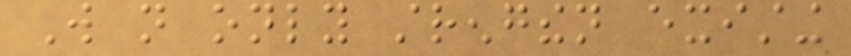Will not only strengthen existing
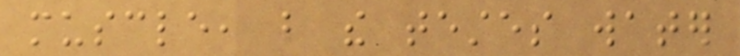muscle, but the testes water
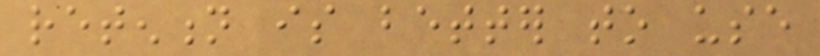retention is better to use
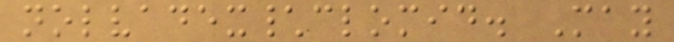nolvadex\clomid. May
